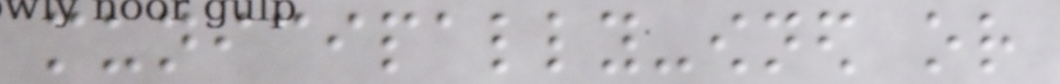municipally-owned or
